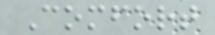Comfort
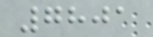7801
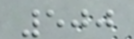500
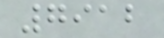7912
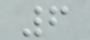6
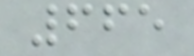665
